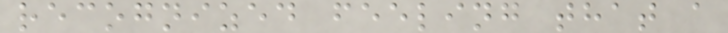recognized feeling that a
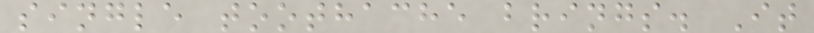single toothache brings. It
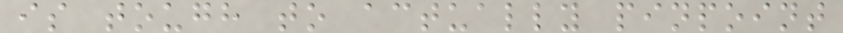is tough to actually pinpoint
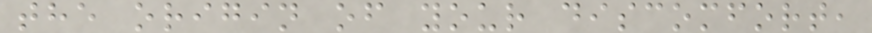the origin of your discomfort,
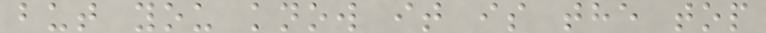but you know it is the top
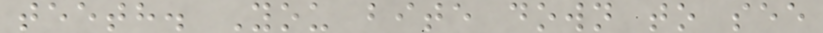teeth. You bite down to see
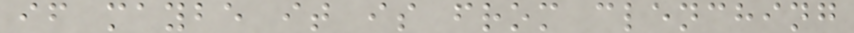if maybe it is from clenching
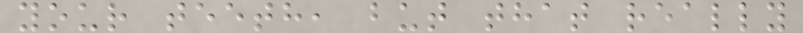your teeth, but that really
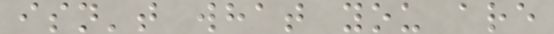isn't what you are
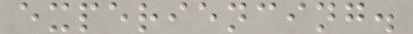experiencing.
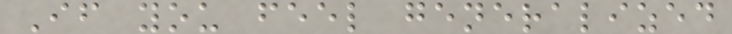If you feel generalized
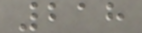218
